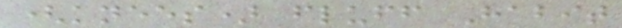(knees) fluff Habit
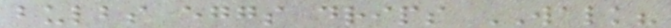bulbs eggs drips WALK?
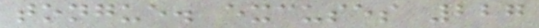tongue. excuses 227
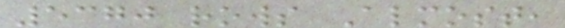5370 rows Almost,
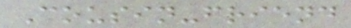Cousin-friend
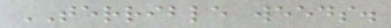TERRIBLE weeds.
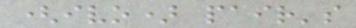(ivo) pair's
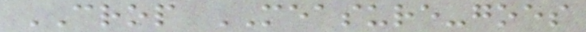CROP MEASURE-goes
